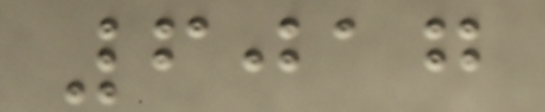6017
